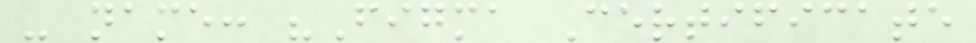- name: "Figma Certificate
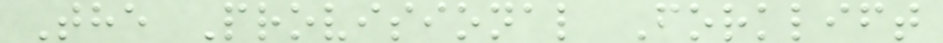The Provisional Forklift
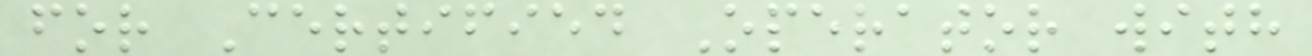for Certified Operator with
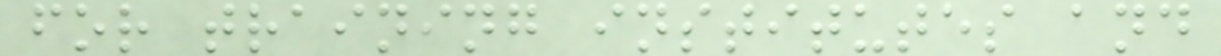for training institutes and
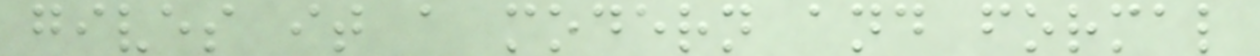gives it a modern and formal
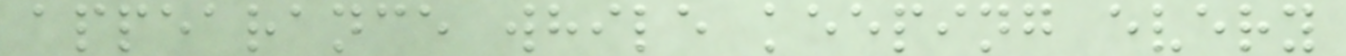appearance while keeping every
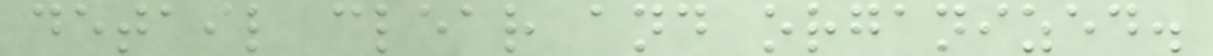detail clear and organized.
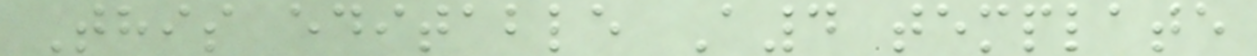This editable A4 template
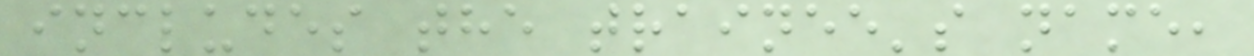includes the trainee's name,
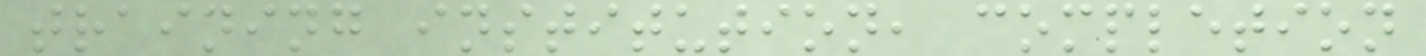training institution, completion
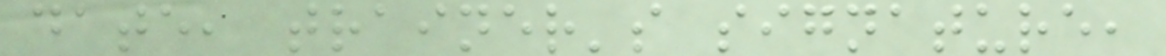date, trainer's signature,
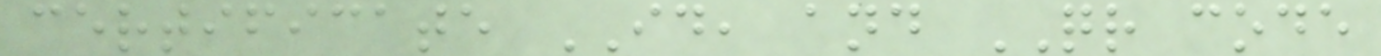certificate ID, and QR code
